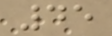45
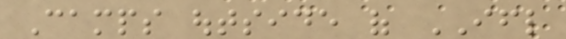Camps outside of IFL
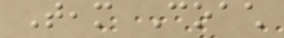Team Coach
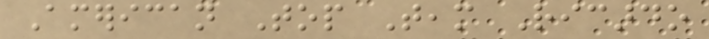American Top Team Ricardo
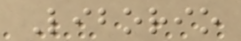Liborio
